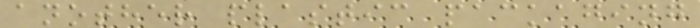another plastic packaging
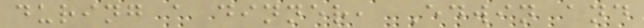during a dinner, Edwin and
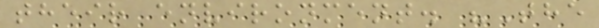their environment. "The
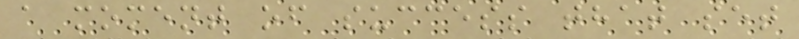a moment of success that set
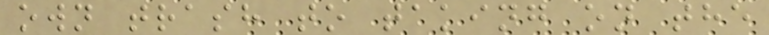own trash to taking on the
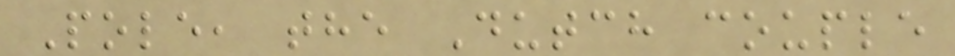Pole, the Dutch couple
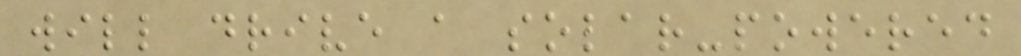will drive a solar-powered
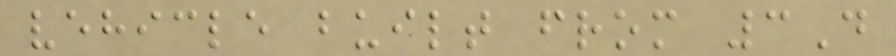vehicle built from 3D
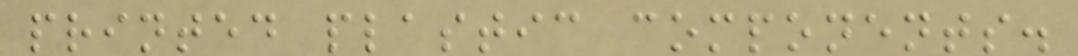printed plastic components.
